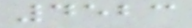4523
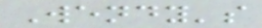Wendy's
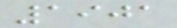1901
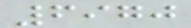6970
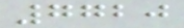7720
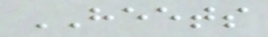HEETS
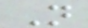N
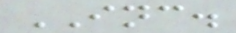INC.
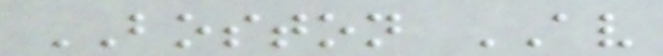BOSTON AV
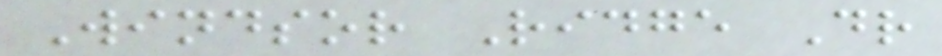Windsor Ridge Dr
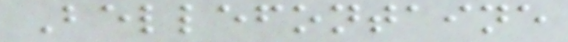Bellefontaine
